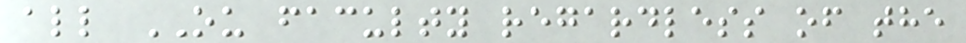all OU faculty regardless of the
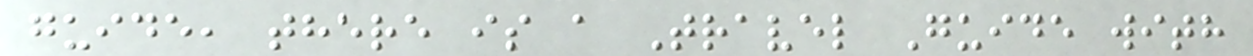guide, there is a Travel Guide with
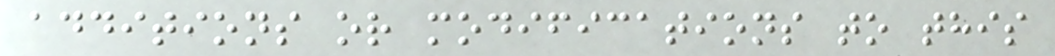additions or modifications to this
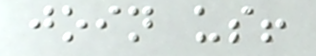join us!
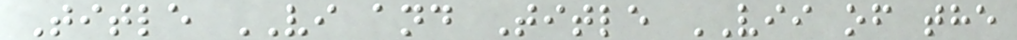Title VI and Title VII of the
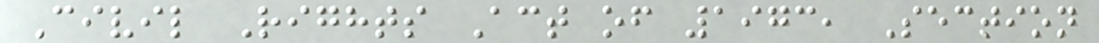Civil Rights Act of 1973, Section
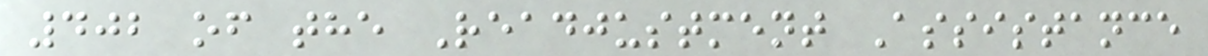402 of the Readjustment Assistance
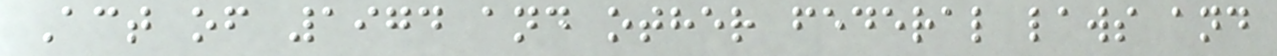Act of 1974 and other federal laws and
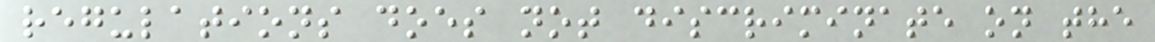regulations does not discriminate on the
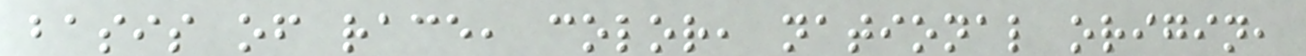basis of race, color, national origin,
